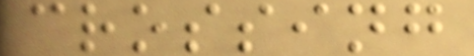crossing
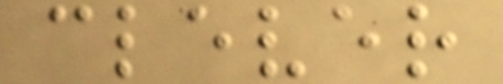clever
